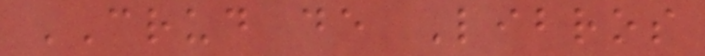CRUD de Libros
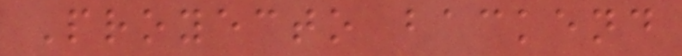Proyecto backend
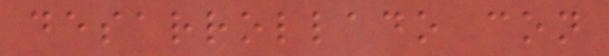desarrollado con
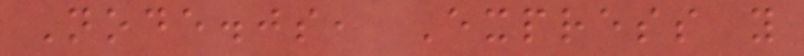Node.js, Express y
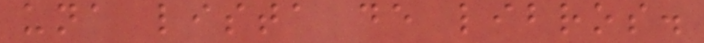una lista de libros.
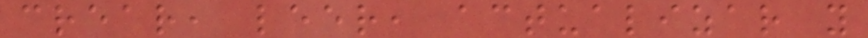crear, leer, actualizar y
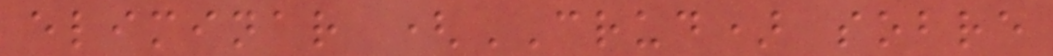eliminar (CRUD) sobre
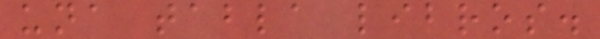una tabla libros.
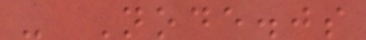- Node.js
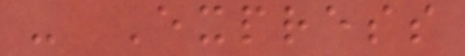- Express
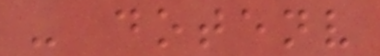- dotenv
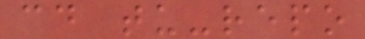cd tu-repo
